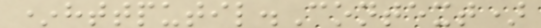*httputil.Context)
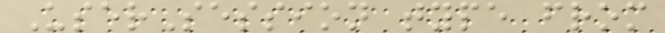UserSession type from
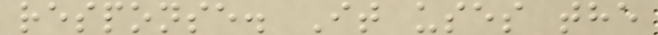response. It uses the
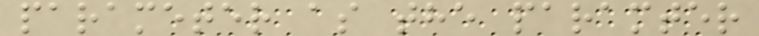parameter as the paramter
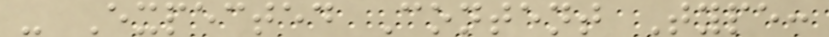- Expected Content Type:
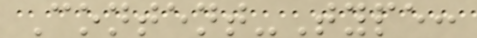Content-Type:
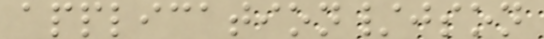application/json
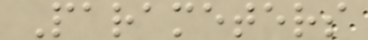Parameters
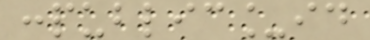:public_id
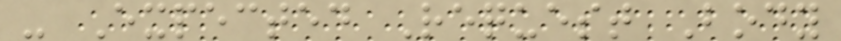- Expected Request Body
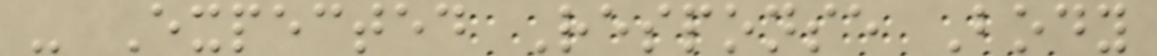- Expected Response Body
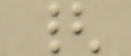{
